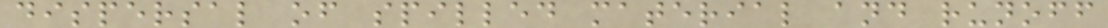dispersal of spilled material and runoff
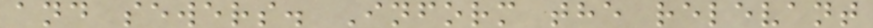and sewers. Inform the relevant
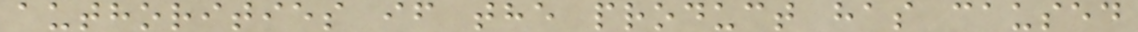authorities if the product has caused
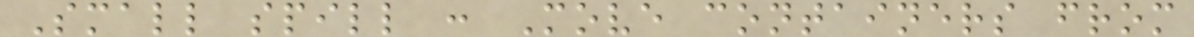Small spill : Move containers from
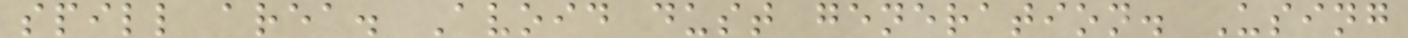spill area. Avoid dust generation. Using
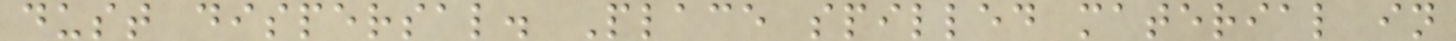dust dispersal. Place spilled material in
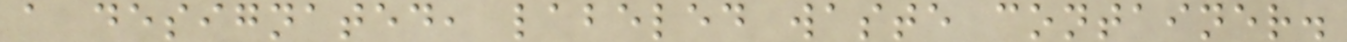a designated, labeled waste container.
